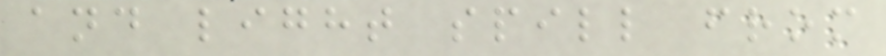and light spill from
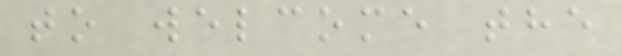to welcome the
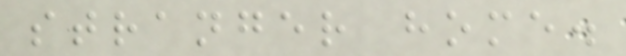stranger home.
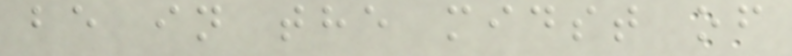be in the midst of
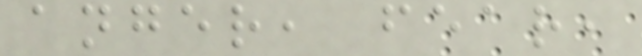anger, fear,
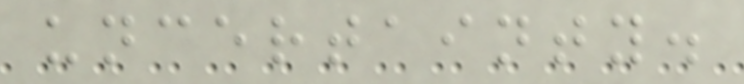uncertainty.
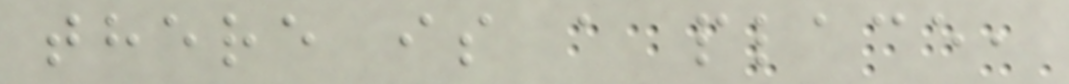there is a place,
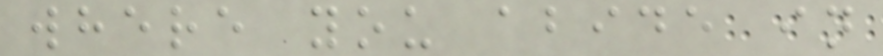where you abide in
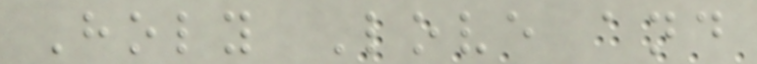Holy Love and
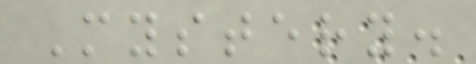Mystery.
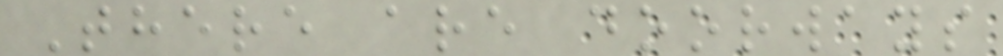There are doorways
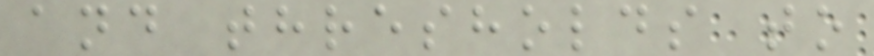and thresholds to
